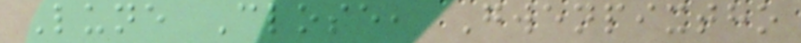Lune Close, Gwenpixtho
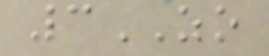3ZO
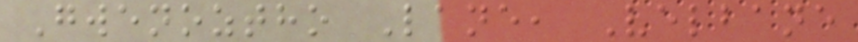Gwenoztho Lane, Velbane
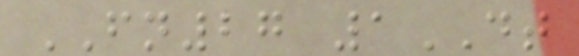FN27 1DT
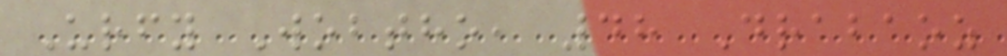Urfy Wobtho, 48 Drabaoz
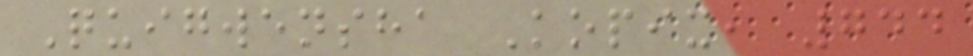Quigwensha Kopix, 744
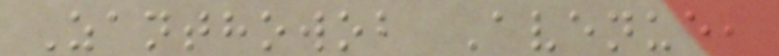Zanthowob Avenue,
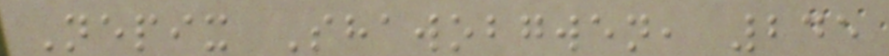Nepix Shawobgwen, 245
